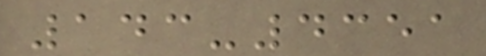143-4351
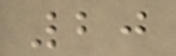20
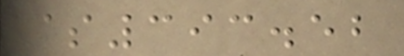$393.52
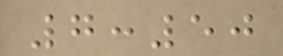7:50
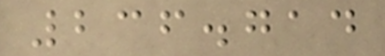236.714
